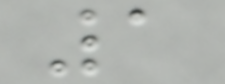1
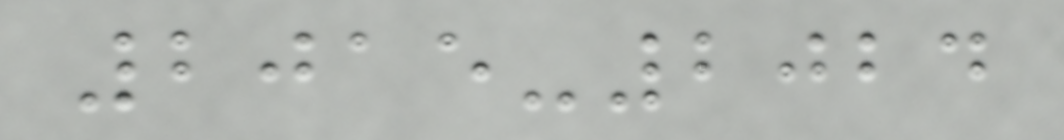2015-2024
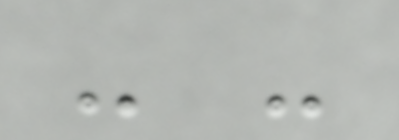- -
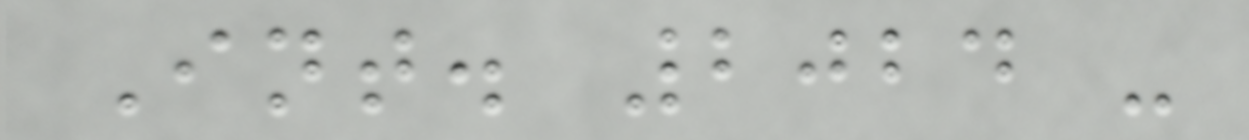Int. 2024 -
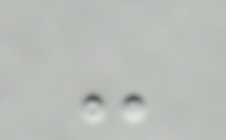-
